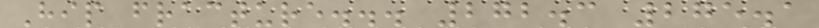Hip fracture... 272.3 275.1
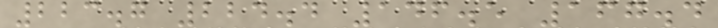223.7 224.4 146.5 167.4
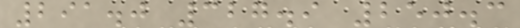291.0 327.9 250.3
